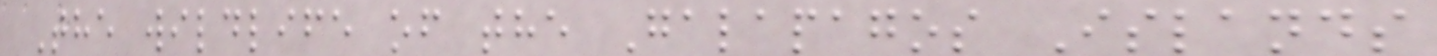The wildlife of the Galapagos Islands
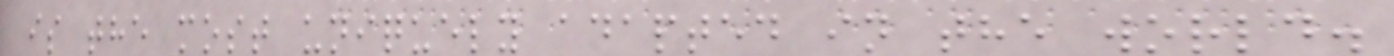is the most uniquely adapted in the world.
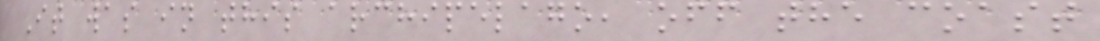It was in this archipelago, off the coast
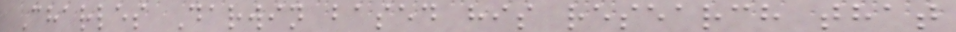Charles Darwin based his research that
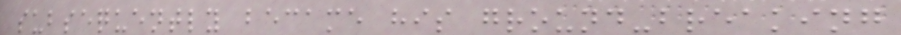subsequently became his ground-breaking
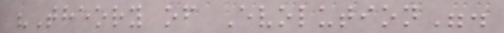"Theory of Evolution".
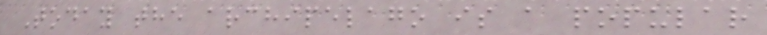Today the archipelago is a popular
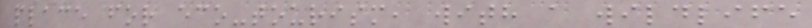place for eco-tourism, with a wildlife
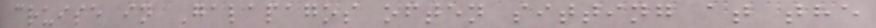cruise in Galapagos often sitting at the
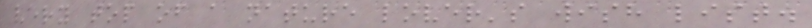very top of a nature lover's wish list.
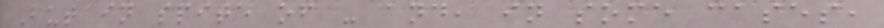But in spite of - and, in some cases,
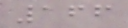166
